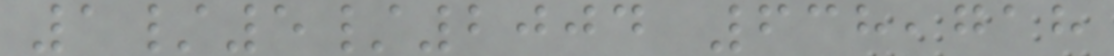1/5/2004 638,718
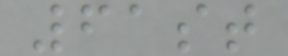61st
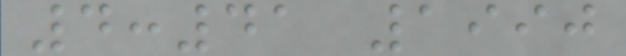4:41 1990
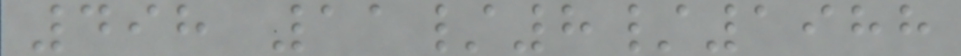498 11/8/1988
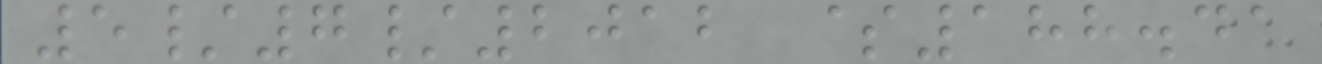5/7/2012 $188.41
